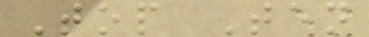Top Ten
